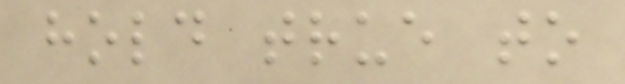hold true to
